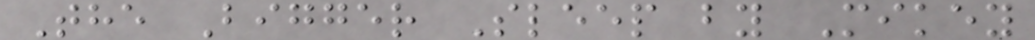The Bigger Sleep by Mikey
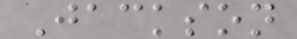Jackson
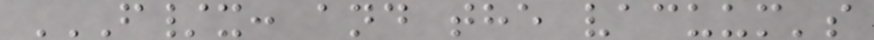F/X: AND THE VACUUM'S
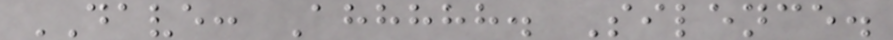DAVE: Ahhhhh. Silence.
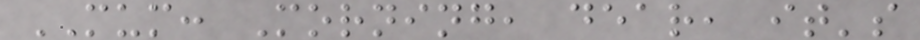MUM: Morning, dear, it's
